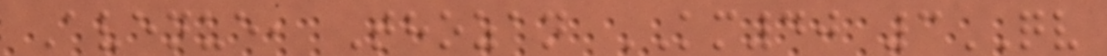Avenue, Thozan KM40 3QV
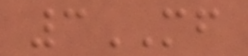3MF
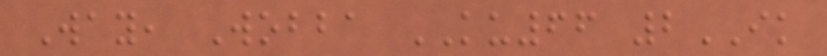Way, Wobba KU66 2IK
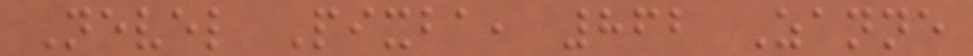Nevel Pixba, 862 Zanne
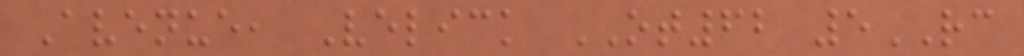Avenue, Velick OT62 5RC
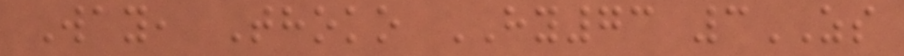Way, Thoko HY73 3ZS
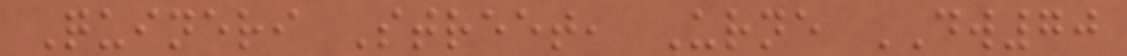Quineri Street, Urne DW70
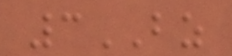3BZ
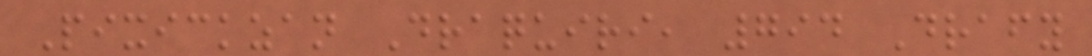Pixickzan Draquiri, 794 Drafy
